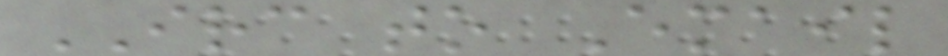IRC to Email
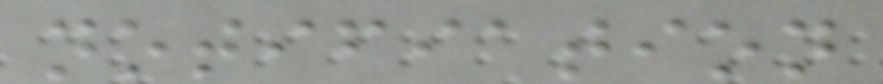notifiation
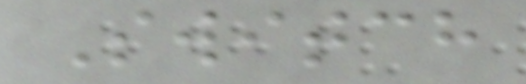Switch
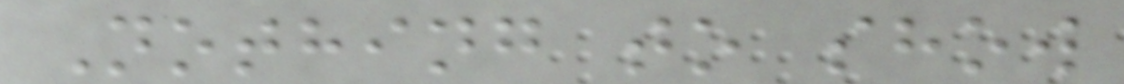Nothing to show
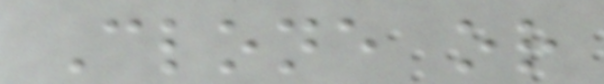Clone or
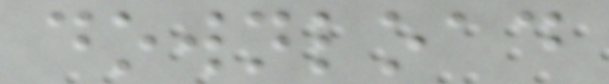download
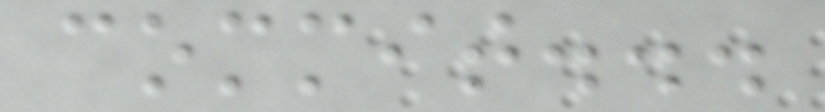commit...
